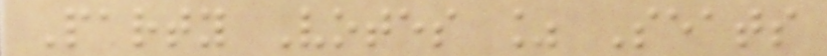Party Votes % Seats
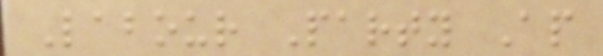Labour Party Ap
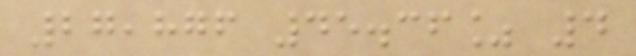27,876 45.36% 4
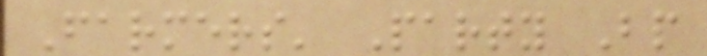Farmers' Party Bp
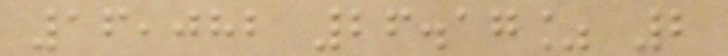16,082 26.17% 2
